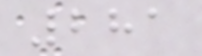281
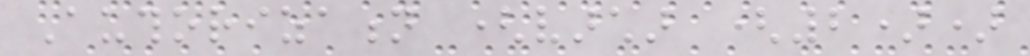Authorization (varchar (2))
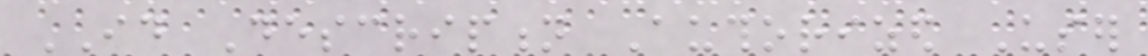ID Description Authorized User
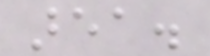area.
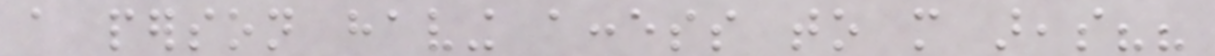a person having access to more areas??
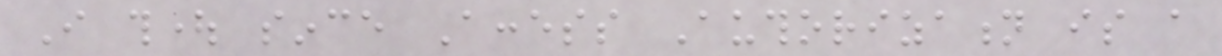I thought since Access Authorization is a
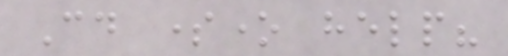Could someone help?
